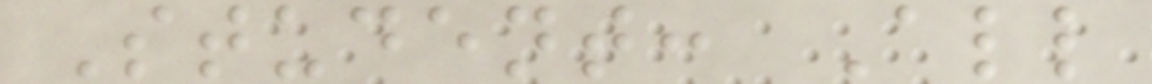Student: All
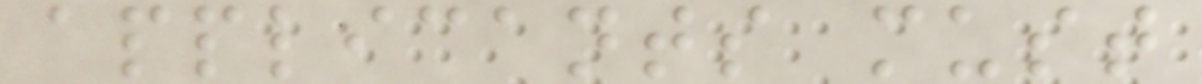applicants must
